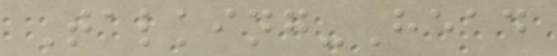Talking-Head
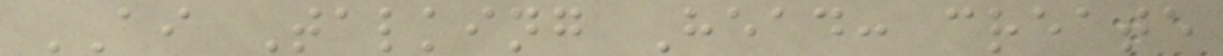AI Talking Head: create
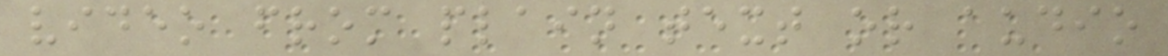video from plain text or audio
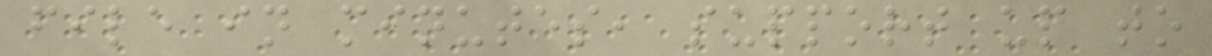file in minutes, support up to
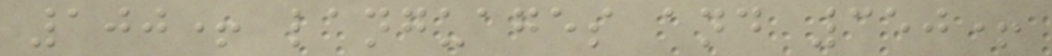100+ languages and 350+
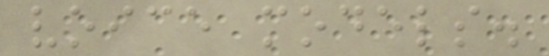voice models.
